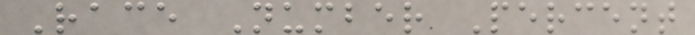Race Number Percent
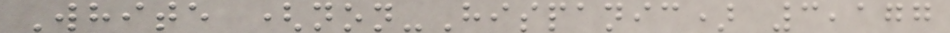White (non-Hispanic) 3,177
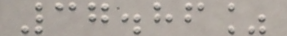37.86%
